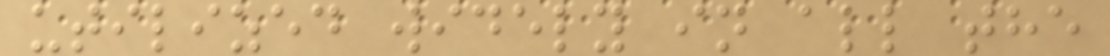utilized widely in all the
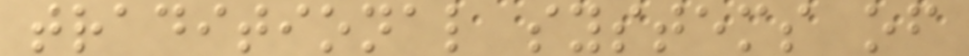traditional systems of
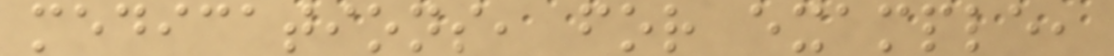medications, for example,
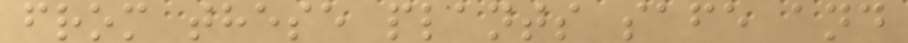from these plants safe and
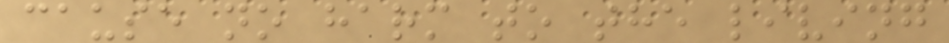cause no harm to the living
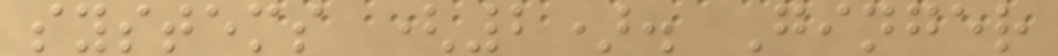systems (2). Ginger
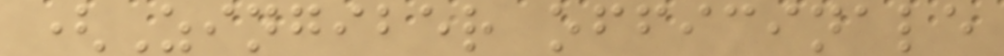(Zingiber officinale
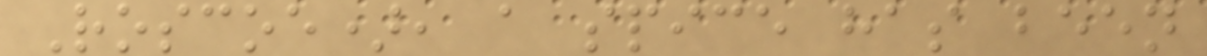Roscoe), a spice has been
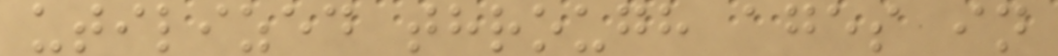utilized through ages in
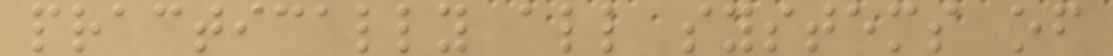practically all systems of
